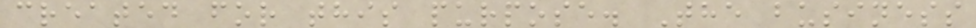created for this purpose. The business
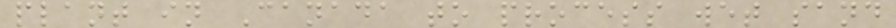plant in Canada to process wet sand
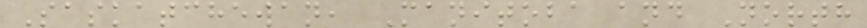Saskatchewan, Manitoba and North
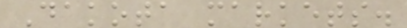Dakota markets.
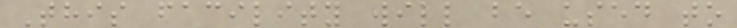This facility will be used to
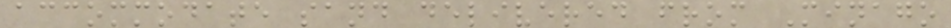accommodate sand delivered from Minago
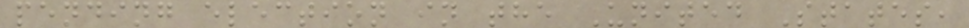pending election in the United States,
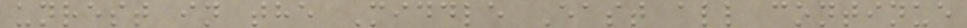unrest in the Middle East all continue
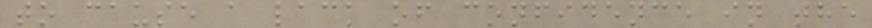to cause a lack of confidence in the
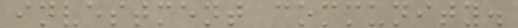investment community.
